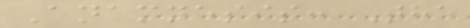Anamnesis: The
